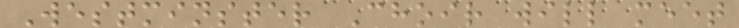Westminster Choir will meet
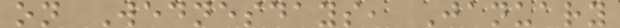on Wednesdays, January
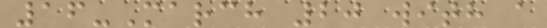16-March 20 with a
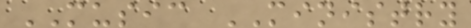MUSIC MINISTRY
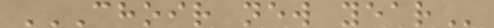CHOIR NEW YEAR
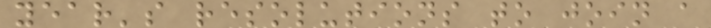year's resolutions to join a
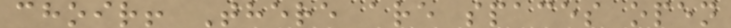choir! There are spaces open
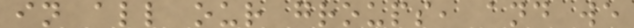in all our groups, and we
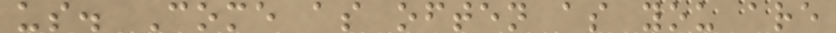us. Come as often as you are
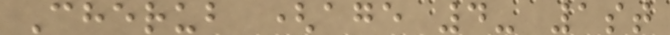Cherub (age 4- 1st
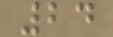24
